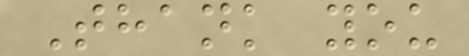Thank you
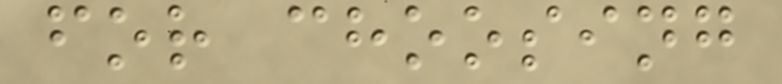for choosing
